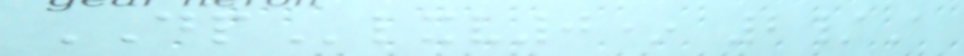DPlxv0* 2/A
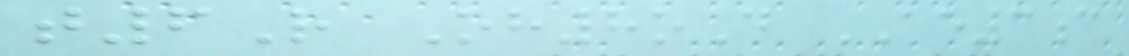t6R Oh8oD AE3c
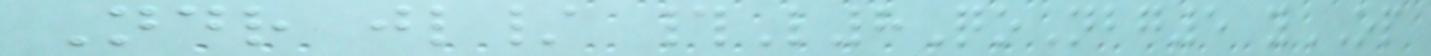Ndr jl/ #L8QoNbg5 yOP
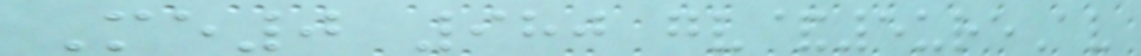Me0 980 gv&5ureAv
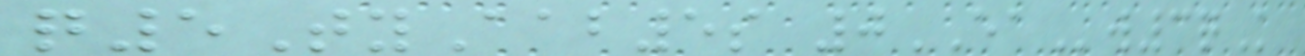q5TyAab5s 0EAw3qK
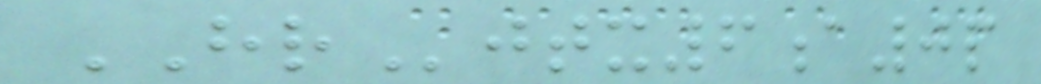HRjtx6a0p
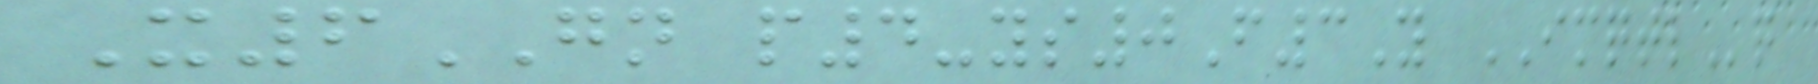X6GN p4-ys0F3Y IMQTLq
